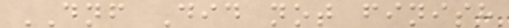DNF Did not finish
